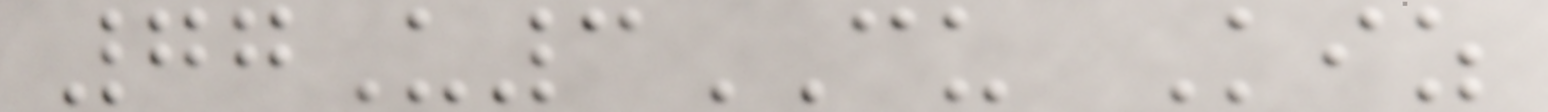77U3CU Kiz
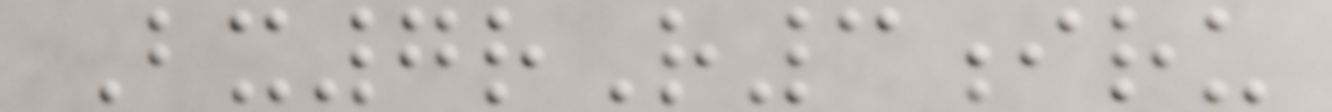Bx7rR3iru
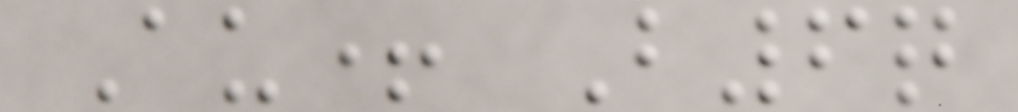Au+ B6q
